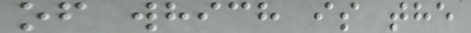of which is the
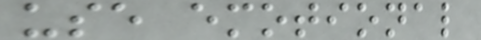use emotional
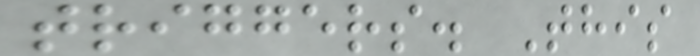triggers. This
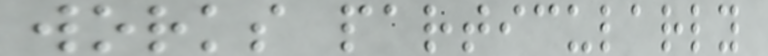works particularly
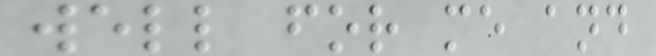well for me and
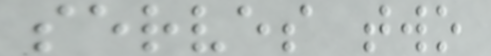serves two
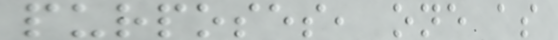purposes, one as
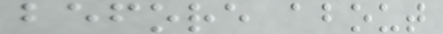before about
